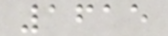1615
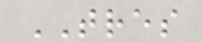TRES
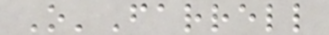O'Farrell
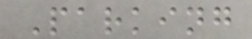Parking
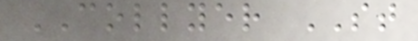COLLYER ST
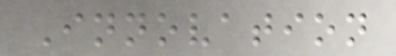Innovation
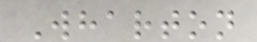Wharton
